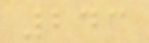243
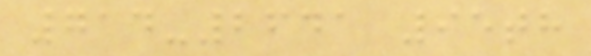714-2641 95th
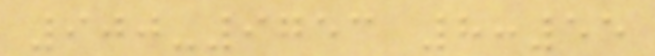900-9753 8:55
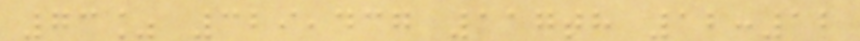73% 329,437 117th 12:12
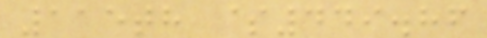115th $449.86
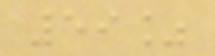59%
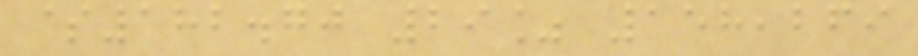$182.70 29% 158,269
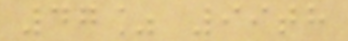47% 99th
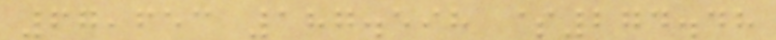67,653 187.598 $274.48
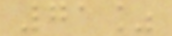71%
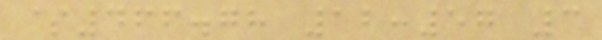$466.78 12:57 3
